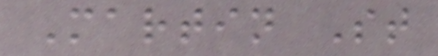Martin St
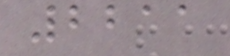2211
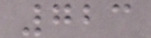723
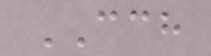CCH
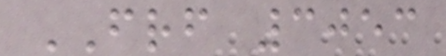FRF 3053
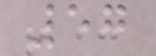57
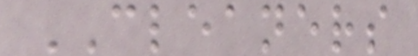CLEANERS
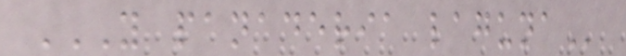Y PANADERIA LAGUNA
